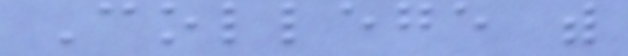College with
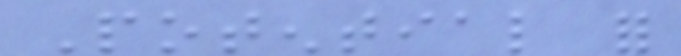Potential for
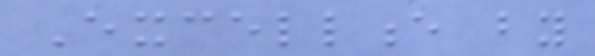Excellence by
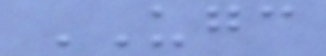UGC
